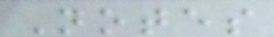Notes
